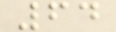64
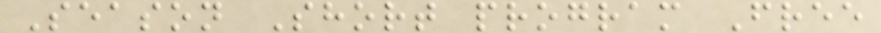Season Short program Free
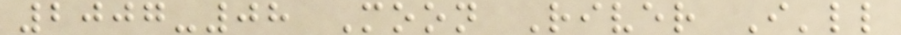2007-08 Moon River I'll
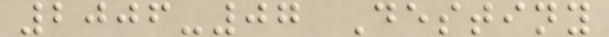2006-07 Destiny
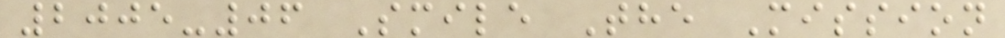2005-06 Smile The Mission
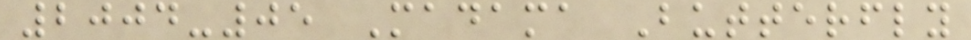2004-05 Madama Butterfly
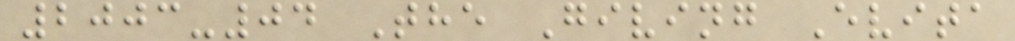2003-04 The Giving Evita
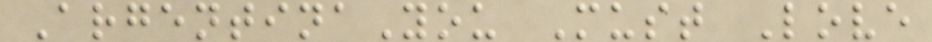ArgentinaYou Must Love
